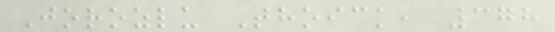Jorozlu Thoick, 378
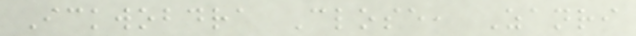Ickwobdra Close, Zanri
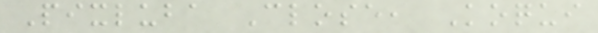Pixluba Close, Koqui
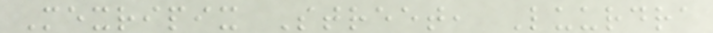Mexripix Street, Luurdra
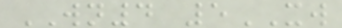WN4 5XW
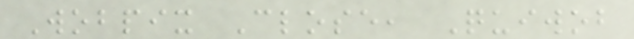Wobpix Close, Quiwob
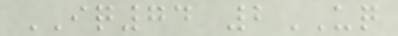IQ74 2UQ
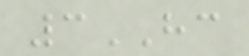3HC
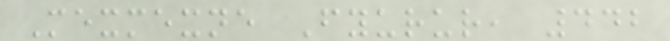Mexmexne Fyurur, 442
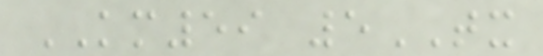KM59 5TX
